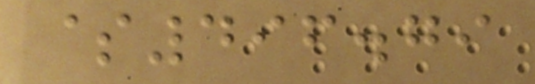$496.79
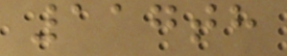117th
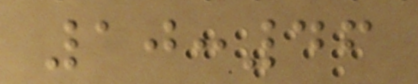10:46
